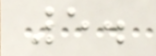5.
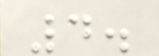4.
